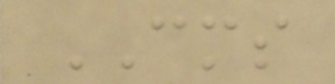CMS
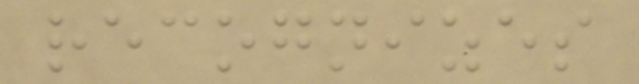recognizes
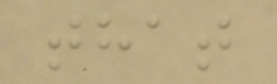that
